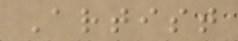Artist
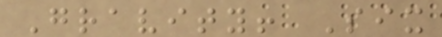Gravity! Six
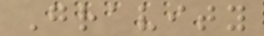Gravity
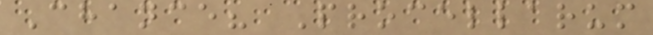Chance? Procellarum
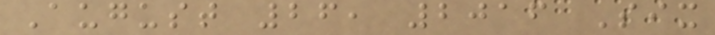August 26, 2016 Six
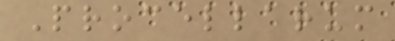Procellarum
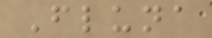Fluna
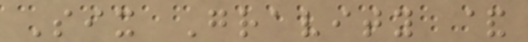Six Gravity &
